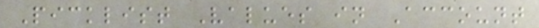Picklist Values in Account
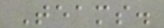Teams.
